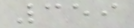359
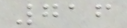716
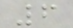6
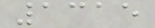1315
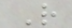R
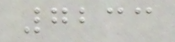7233
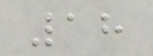18
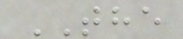THE
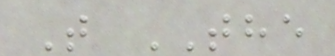T THE
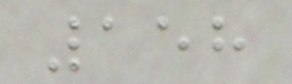158
